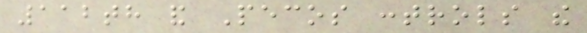112th and Pecos controls the
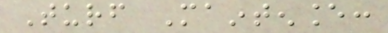Turf Maintenance:
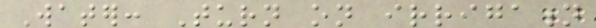Water: Turn on irrigation
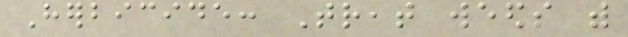Herbicide: Treat weeds with
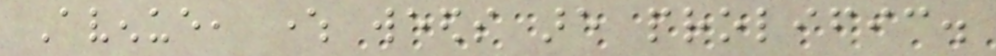Avenue, where weeds are prolific.
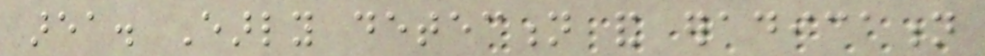area. Early detection and eradication
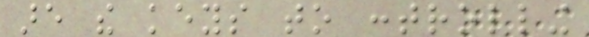are the keys to controlling
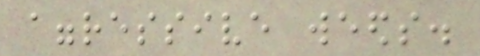aggressive weeds.
